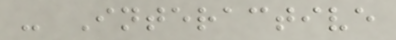- Interactive
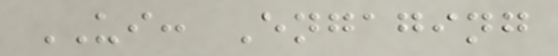UI: Engaging
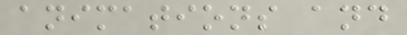animations and
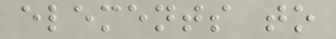elements to
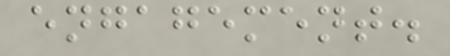engagement.
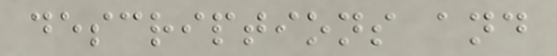descriptions and
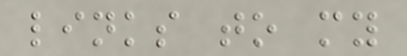links to my
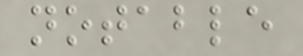notable
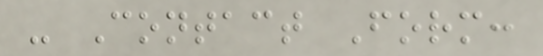- Contact Form:
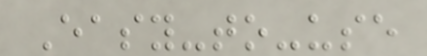Easy-to-use
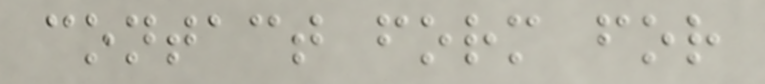contact form for
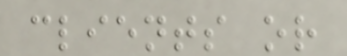clients or
